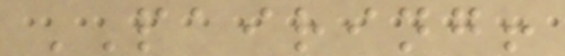PAIRING!
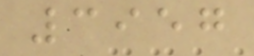3957
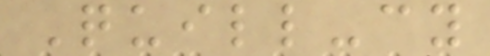Quill-cy
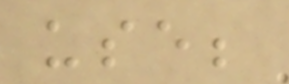use;
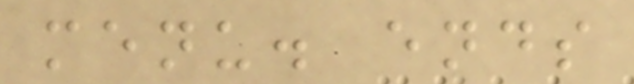menu. ends
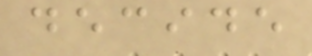decide
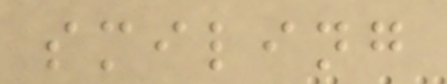smiling
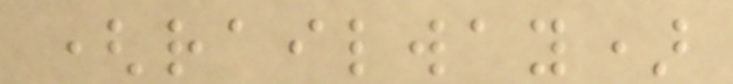(railway)
